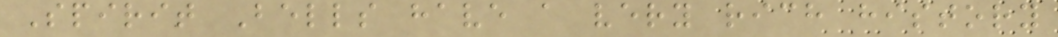Spirit Bells have a very rich history
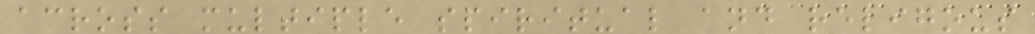across multiple spiritual and religous
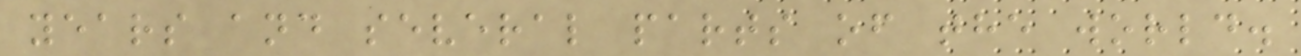years and several parts of the world.
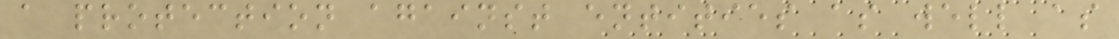a protection against entities as well as
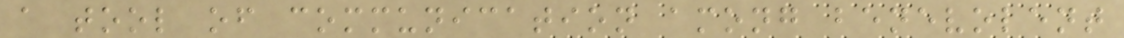a tool of communication among benevolent
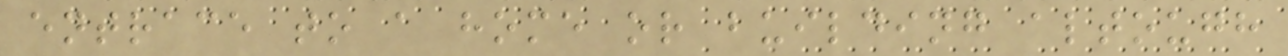entrace to a home or building altough
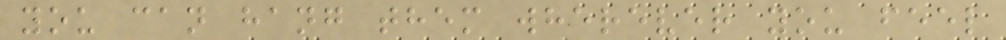you can hang them wherever you feel
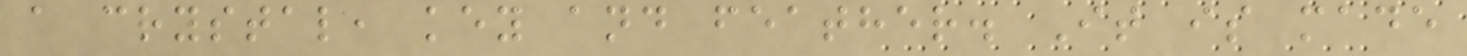a crystal, key and feather. It is made
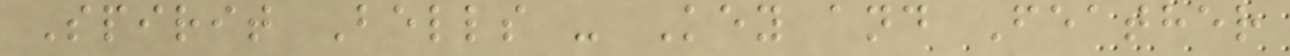Spirit Bells - Key and Feather
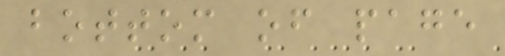bottom of page
